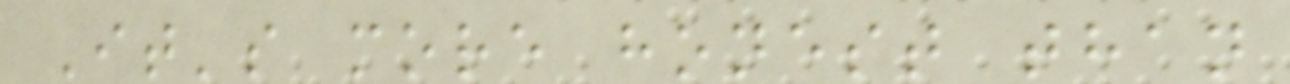It's more honest than
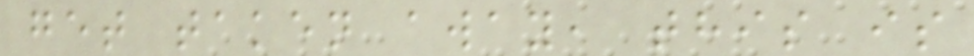get taken away, this is
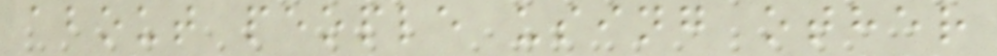about people using other
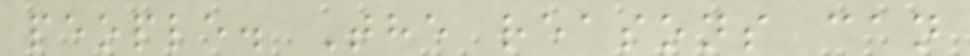people. The reasons can
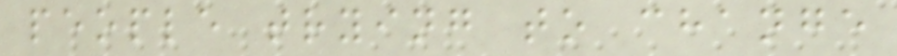people trying to change
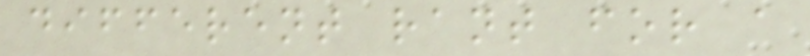different rant for a
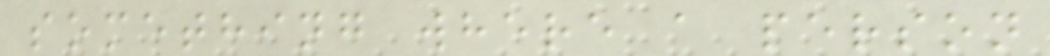something where a person
